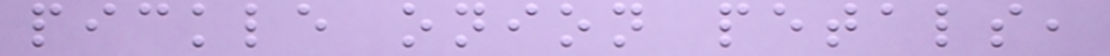pickle onion petals,
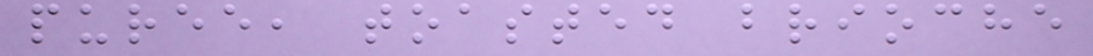puree, toasted brioche
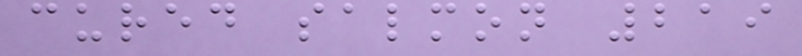cured salmon 219
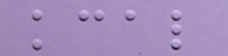kcal
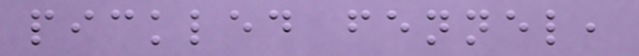pickled fennel,
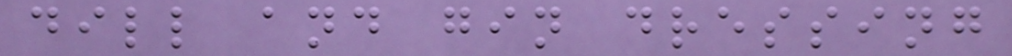dill and gin dressing
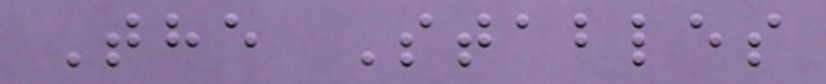The Stables
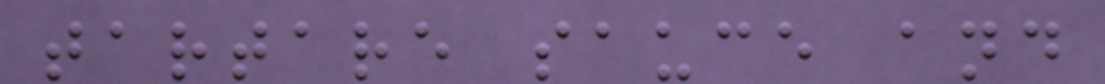tartare sauce and
